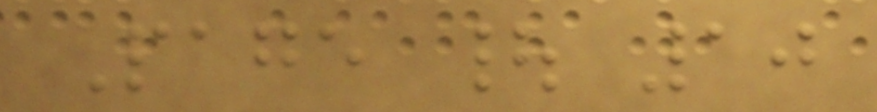Page | 10
